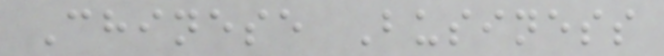Chinese Business
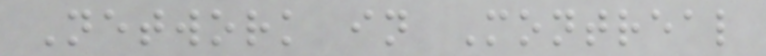Network in Montreal
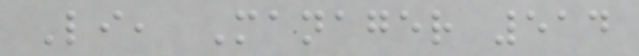Li, Manager 514
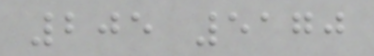205 5170
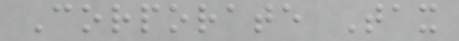Corporate Tax
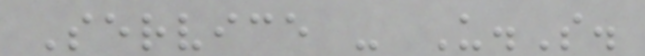Service - U.S.
